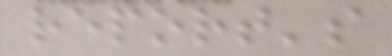report's
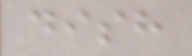dish
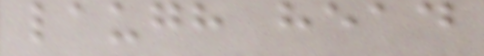laugh head
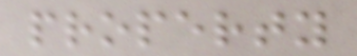property
